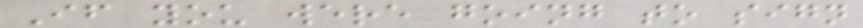If you were going to sign
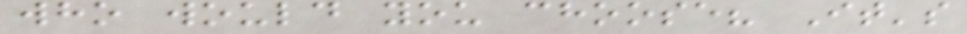who would you choose? It's
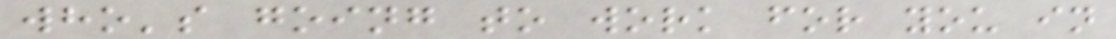who's going to work for you in
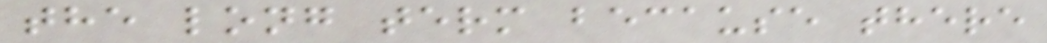the long term because there
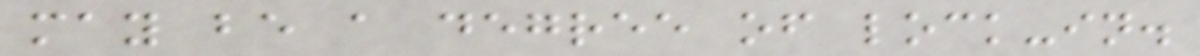may be a degree of lock-in.
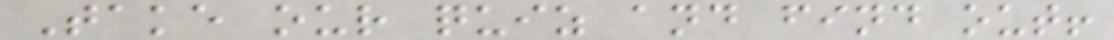Take our quiz and find out!
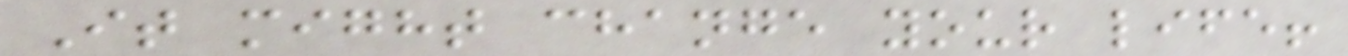It might change your life!
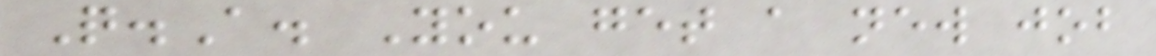Q.A. You get a new job
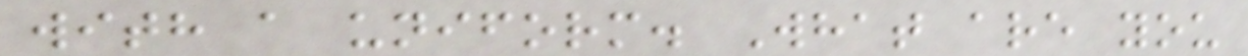with a uniform. What are you
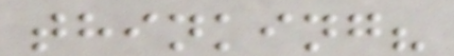thinking?
